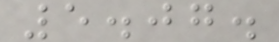5.07.
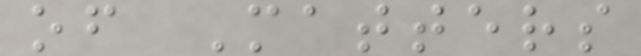of Matters
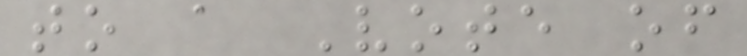to a Vote of
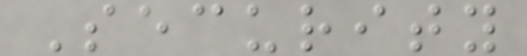Security
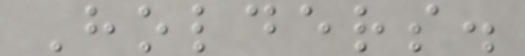Holders.
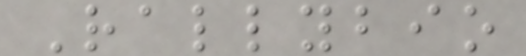Rallybio
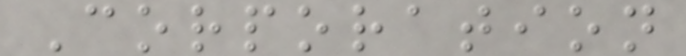Corporation
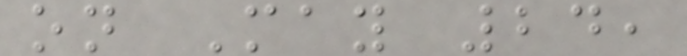on May 24,
